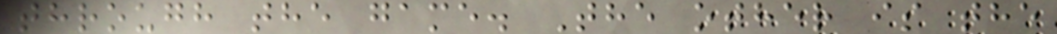through the game. The other is the
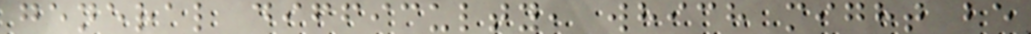general difficulty, which might be
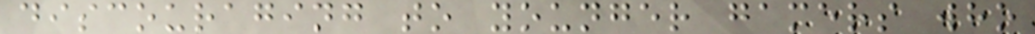discouraging to younger gamers who
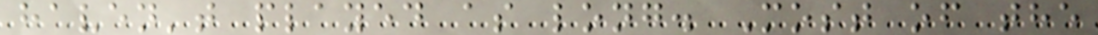haven't played as long. Most of the
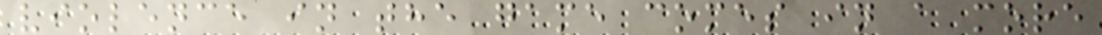violence in the game comes in a more
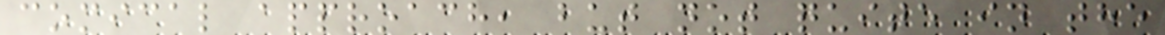comical approach, but not quite in the
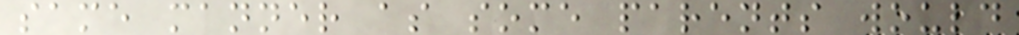same manner as some parents would
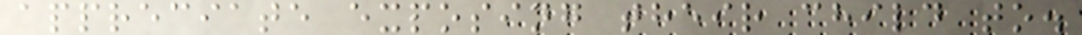appreciate exposing their child to.
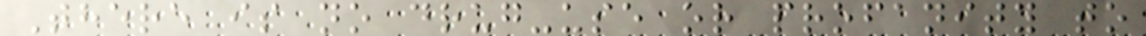There is no drug-use or profanity to
